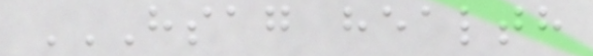HSAG HEALTH
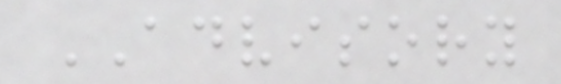ADVISORY
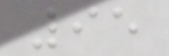95
